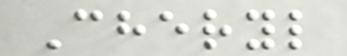Cheryl
